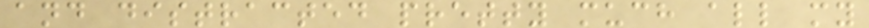and distracted pretty much all my
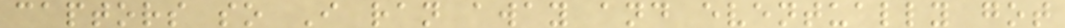captors so I ran away and eventually got
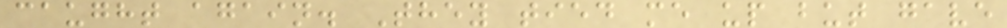caught again. They tied me up but gave
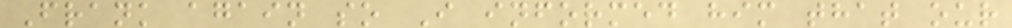Frank again so I informed him that our
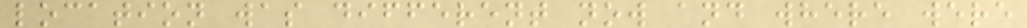location was different now and where were
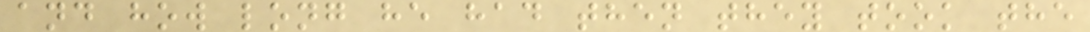and how long he had then they took the
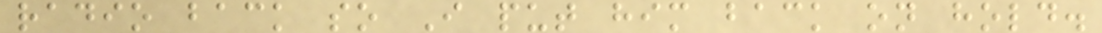radio back so I put him back on hold.
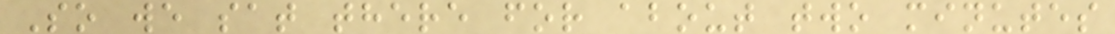So we sat there for about two minutes
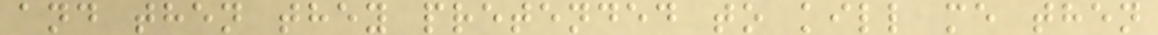and then they pretended to kill me then
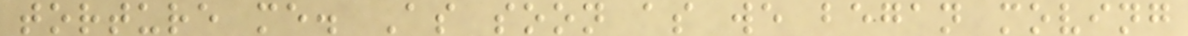torture me. As soon as we began moving
